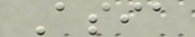Asia
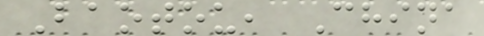Baotou, China
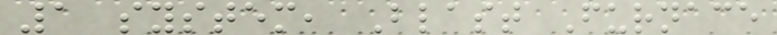1 system, Blast Furnace
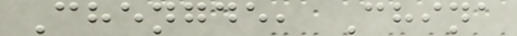Chengde, China
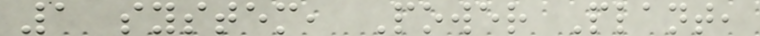1 system, Power Plant,
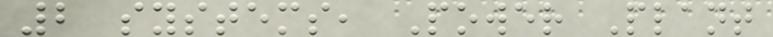2 systems, Power Plant
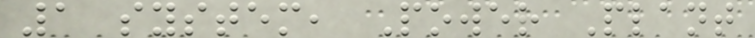1 system, Power Plant
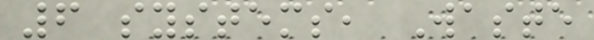6 systems, Waste
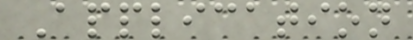Application
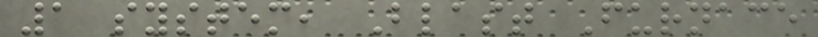1 system, Blast Furnace
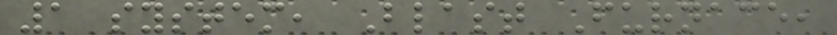1 system, Blast Furnace,
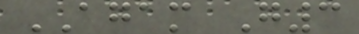AGAM G3
